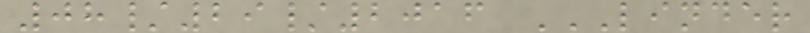08/29/2016 LINDER
